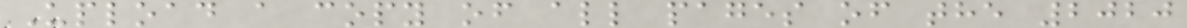Upload a copy of all pages of the 2020
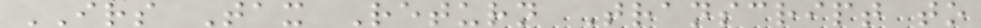IRS Tax Return Transcript to
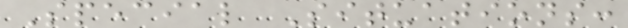Special Situations:
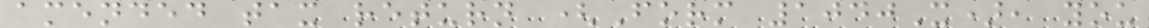amended tax return (Form 1040X), you
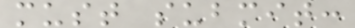must submit:
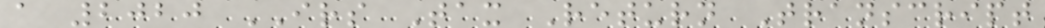a 2020 IRS Tax Return Transcript
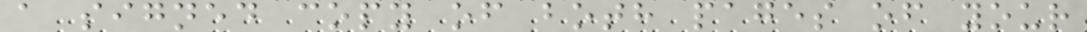a signed copy of both pages of your
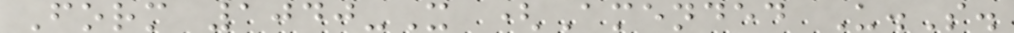Form 1040-X (Amended U.S.
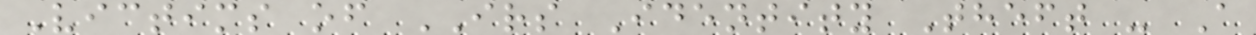Victims of IRS Identity Theft - A
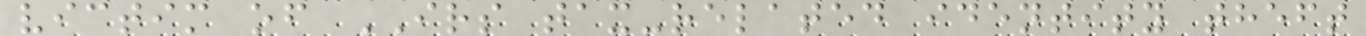victim of IRS tax-related identity theft
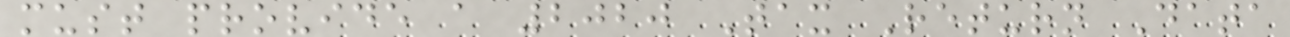must provide a 2020 Tax Return Data
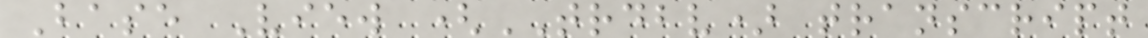Base View (TRDBV) transcript
